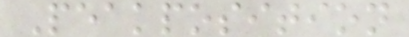Peakposition
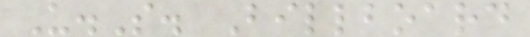U.S. Billboard
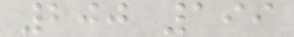200 199
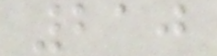210
